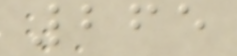265
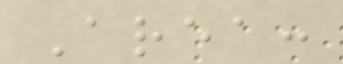Area:
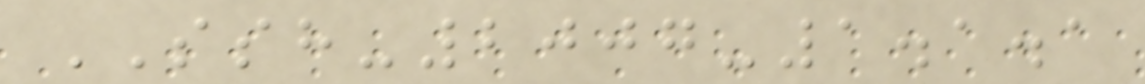SSH-2007-1.1.1
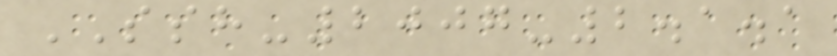SSH-2007-2.1.1
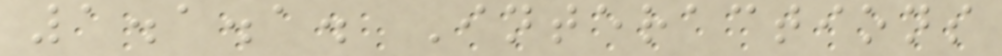1.1.1. Interactions
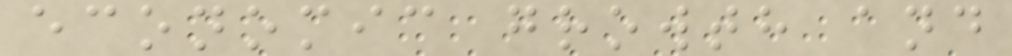economic growth and
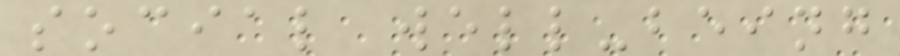social well-being
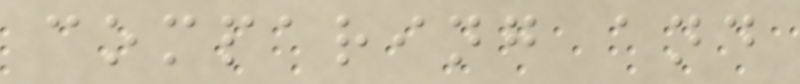comparing and
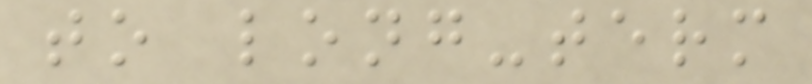to long-term
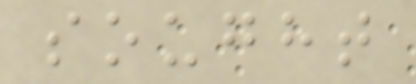sought
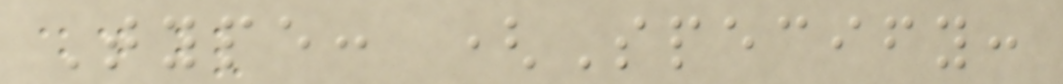Type: (Specify:
